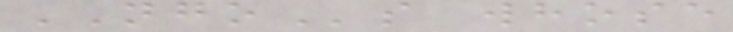NGOs whose
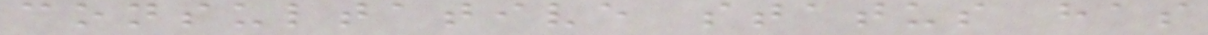consultative status has
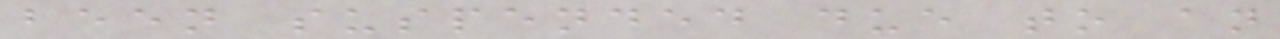been suspended due to an
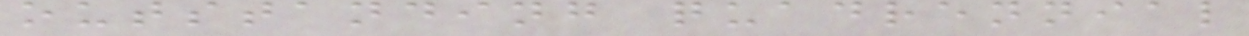outstanding quadrennial
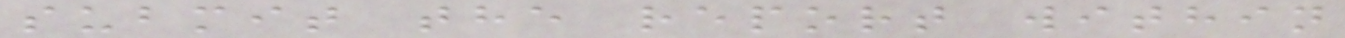submit the report within
